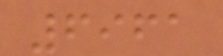6961
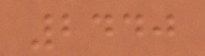2440
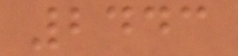2443
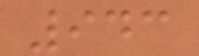943
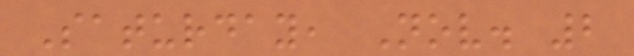Saturday, Nov. 2
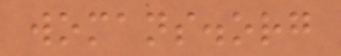womans.org
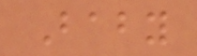Baby
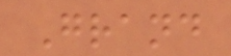Grand
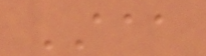AAA
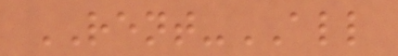RENT-ALL
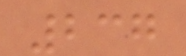237
